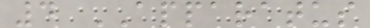4 APPARATUS
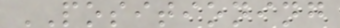POSITIONING
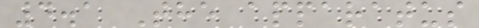4.1 The apparatus
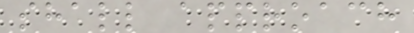shall approach
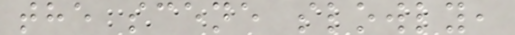the scene slowly,
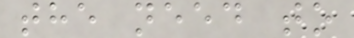the need to
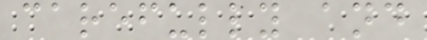carefully and
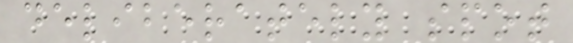deliberately spot
